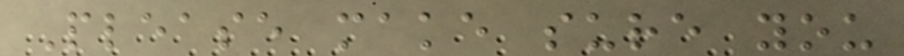Please make sure you
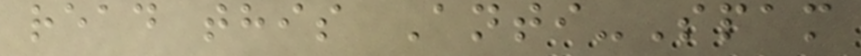read this Anti-Spam
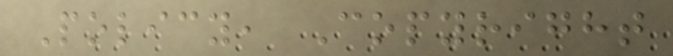Policy, Copyright
